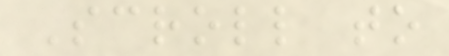Scroll to
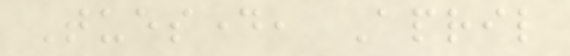Tuesday, April
